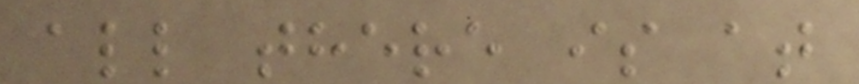all there is at
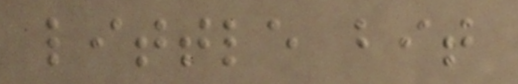little bit
